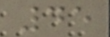45
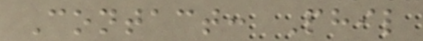Contact: Phil
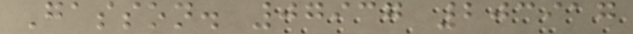Gasson. 07937 203917
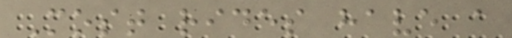Most rides have a
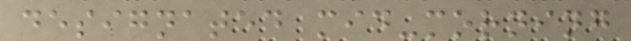designated mid-morning
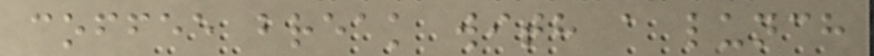coffee break with a lunch
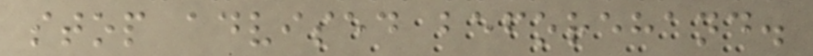stop advised beforehand.
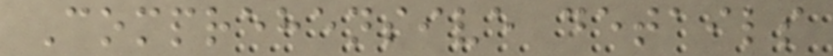Comprehensive details
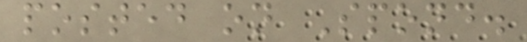posted on Spond.
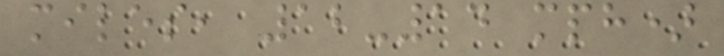miles, 12-14 mph)
